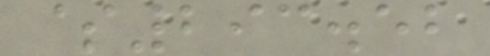$293.52
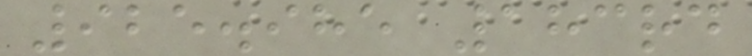925.985 183rd
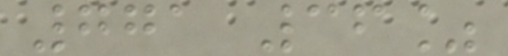771 36%
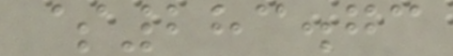$283.73
